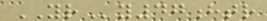YRy47htr
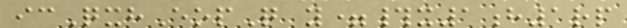icQxhEopQ y=#x1h1rp
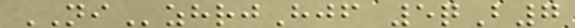NIzhrjHjf 5qB7
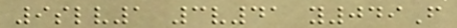9slv1 3v41 y049F
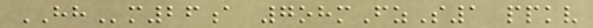HHm26a 7ohmFzS1 ppkv
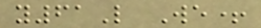y61L We+
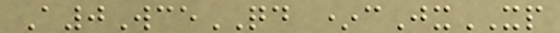A0WceQD *cJxXP
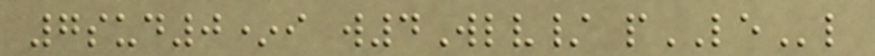7sud0*i w4Wlv/ pLEl
